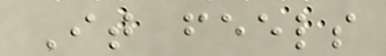It feels
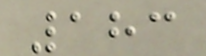183
